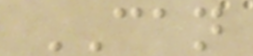CAN
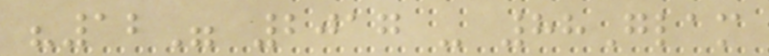"12" 2017 - 88Glam
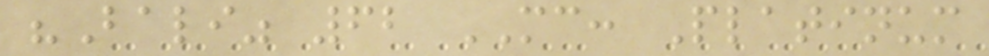"Bali" 62 MC: Platinum
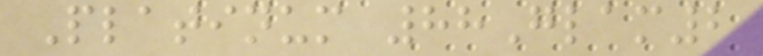Platinum 88Glam2
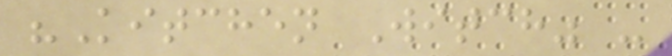"Kitchen Witch" -
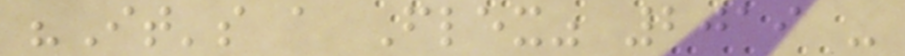"It's a Flex" 2019 -
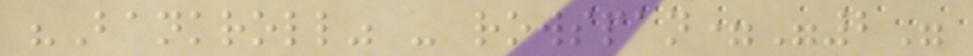"Bankroll" - rowspan="2"
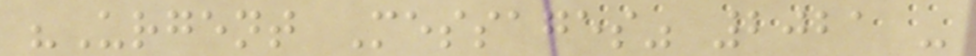"Urgent Messages" 2021 -
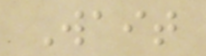Wait
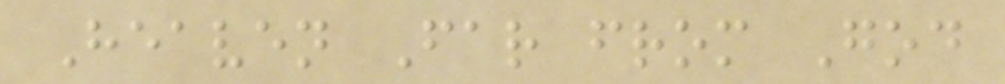Heaven Far from God
